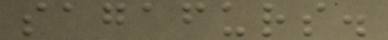sagafurs.
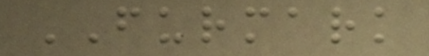FURMARK
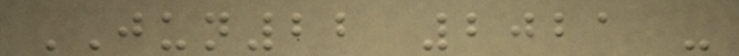JUN22 2021 -
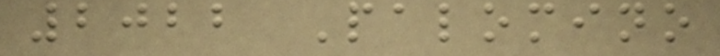2022 Palomino
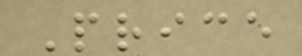Price
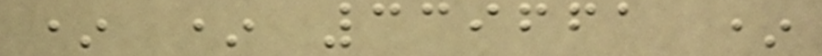* * 339661 *
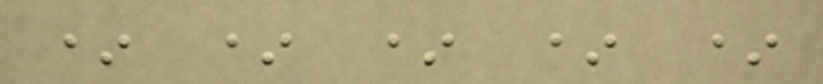* * * * *
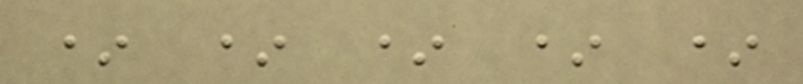* * * * *
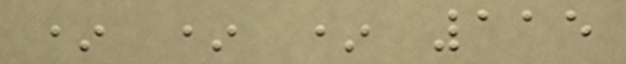* * * 115
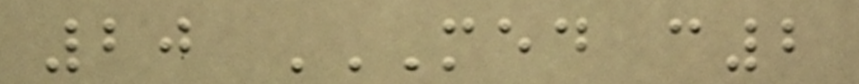20 MED C2
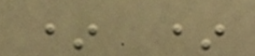* *
